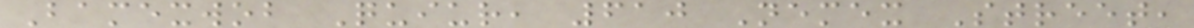Bamexwob Quiur, 610 Nemex Street,
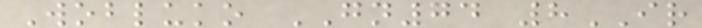Wobluko GN74 8IR
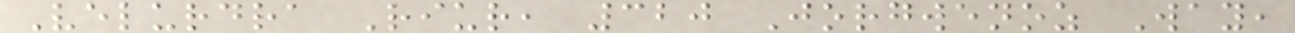Velurdra Riur, 320 Jorgwenoz Way,
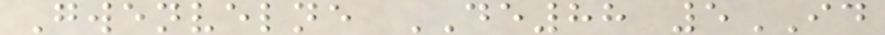Gwenvelne DE88 5ID
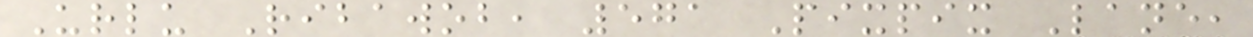Urlu Ribawob, 571 Pixpix Lane,
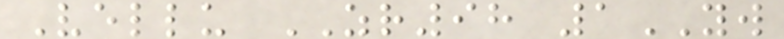Vellu ZR98 1YW
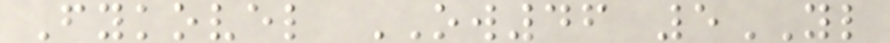Fykovel OW46 5YL
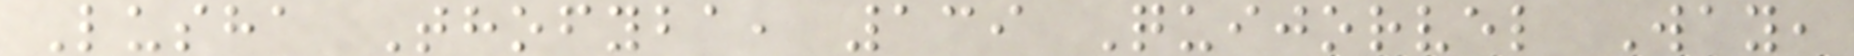Lusha Thofyba, 139 Quijorvel Way,
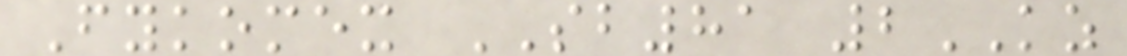Fykomex SB81 2KZ
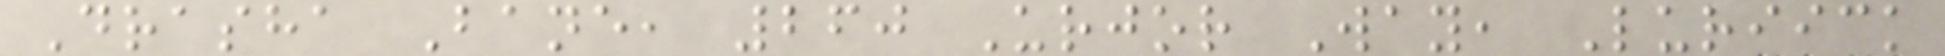Drasha Bane, 260 Urjor Way, Luriick
